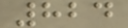824
